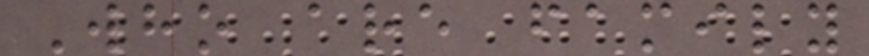Who are family
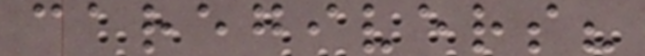caregivers?
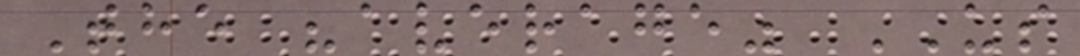The "average" US
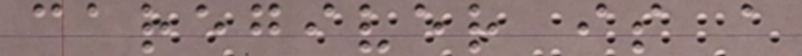caregiver is a
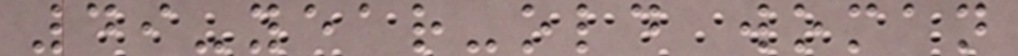49-year-old woman
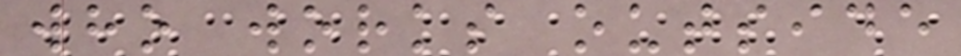who works outside
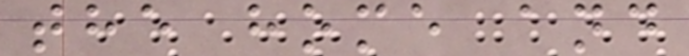the home and
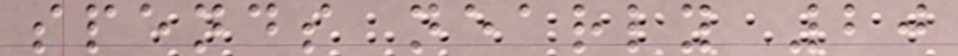spends nearly 20
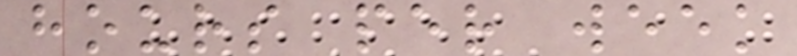hours per week
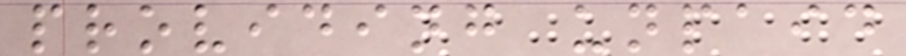providing unpaid
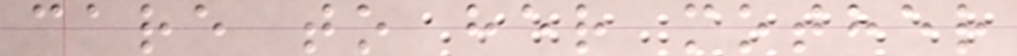care to her mother
